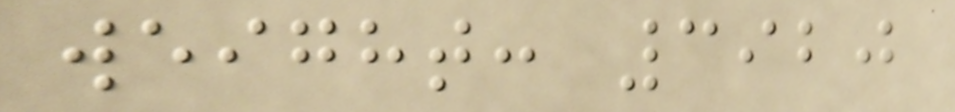weight: 3920
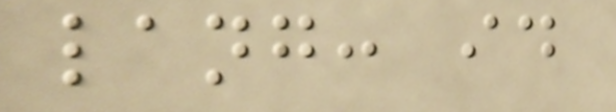lang: id
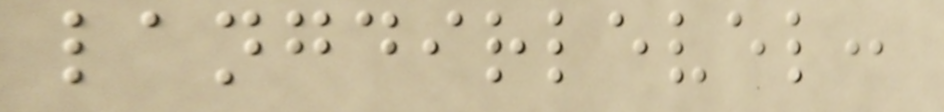langdirlevel:
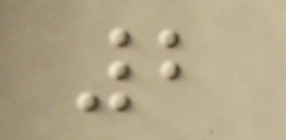2
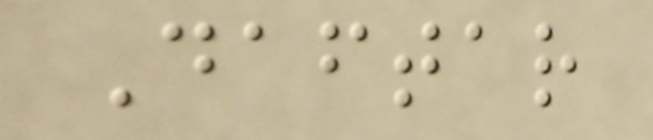Daftar
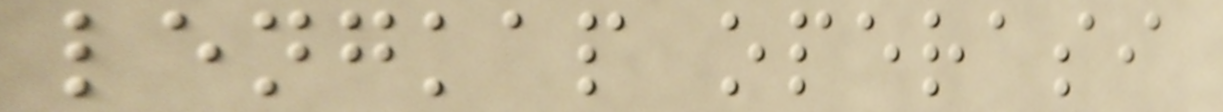lengkap operasi
